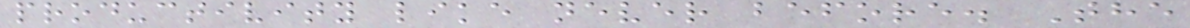productivity like never before. The
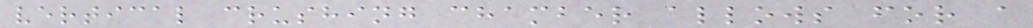vertical crushing chamber allows for a
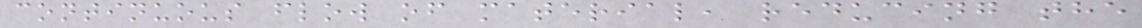continuous flow of material, reducing the
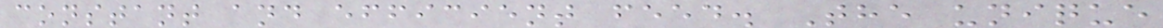constant and efficient feed. The unique
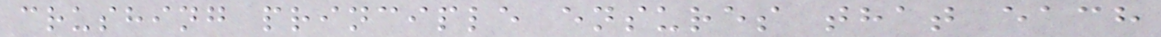crushing principle ensures that each
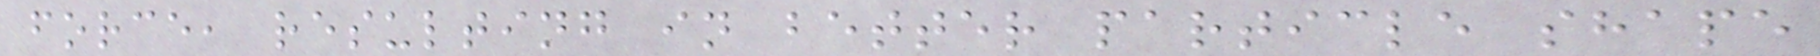force, resulting in better particle shape
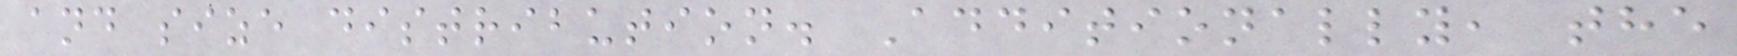and size distribution. Additionally, the
